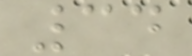34
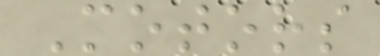Motors
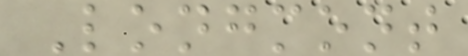Longmont
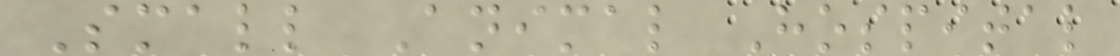Small Animal Hospital
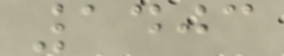1403
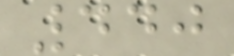440
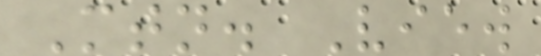Mtn. View
